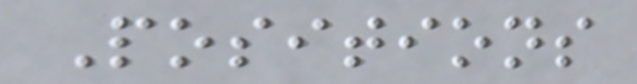Positions
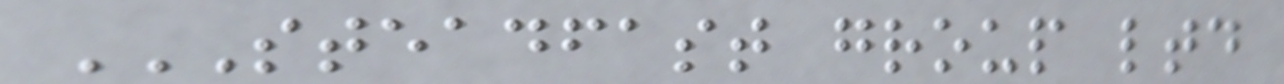STEADFAST GROUP LTD
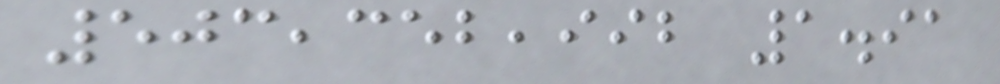503,352,992 1.91
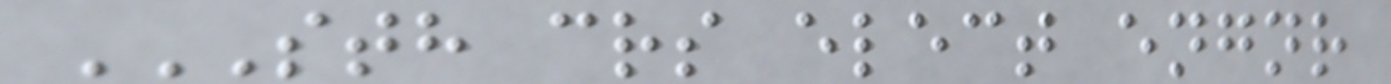STH CRS ELECT ENGNR
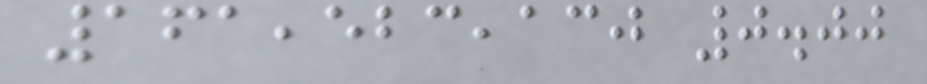161,523,130 0.00
